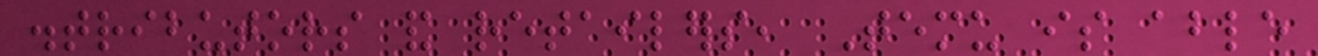distributors and retailers, Temu is able
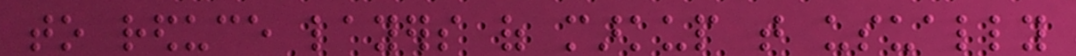to reduce layers of markup that usually
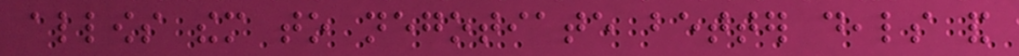allows them to negotiate better deals and
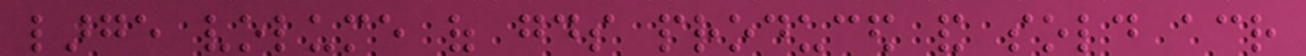large volume of goods produced and sold across
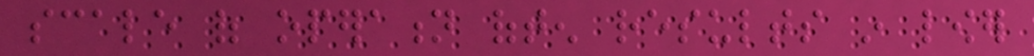scale of operation often results in lower
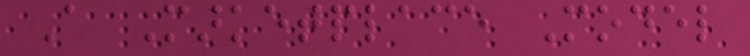A Marketplace Model
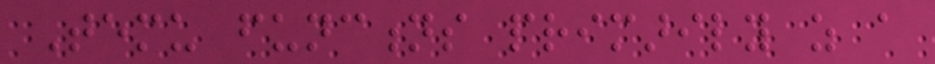Temu functions primarily as a
